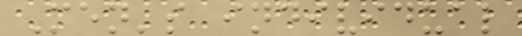Men's individual
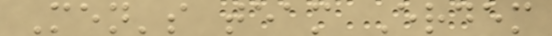Men's team Erdem
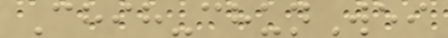Chih-chunWei
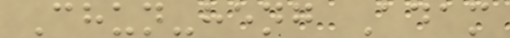Chun-heng Adam
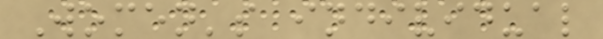Women's individual
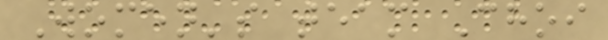Women's team Choi
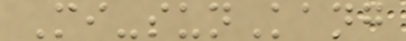Mi-sunKang
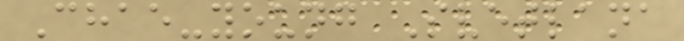Chae-young Svetlana
